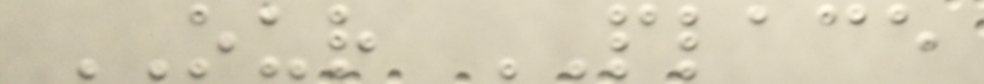OUR PLACE
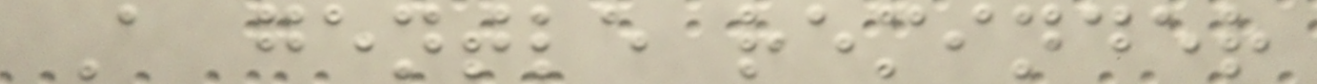A gentle reminder
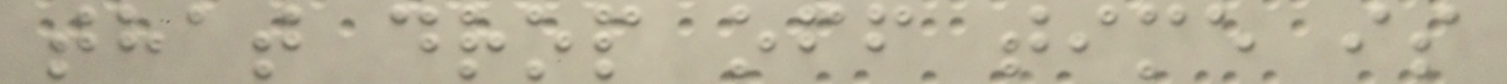that drop off time is
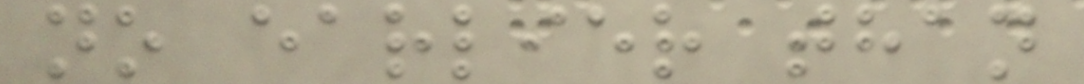no earlier than
